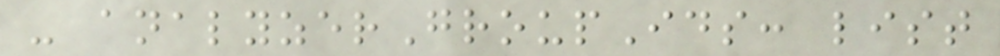- analyzerGroupIds: list
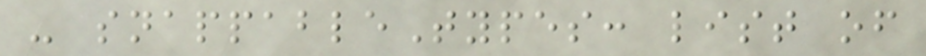- snappableTypes: list of
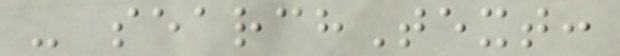- searchText:
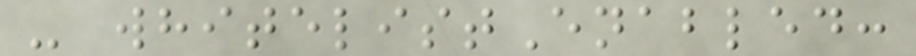- whitelistEnabled:
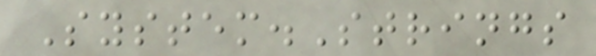System.Strings
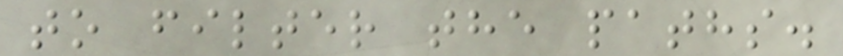to filter the paths.
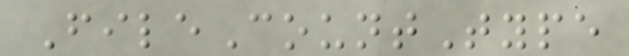FileCountType
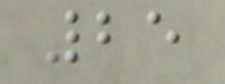25
